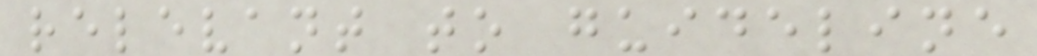relevant to guideline
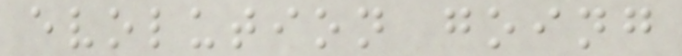evolution going
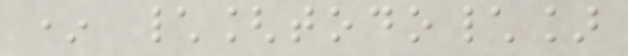* \[todo\]
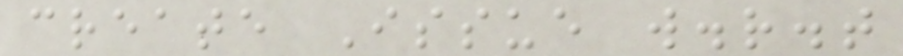create Issue w.r.t
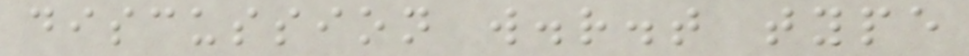discussion w.r.t type
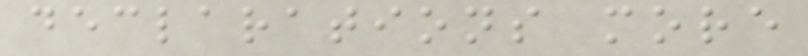declarations more
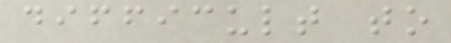difficult to
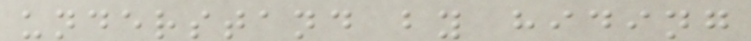understand by hiding
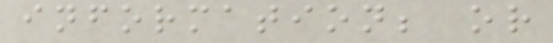information; or
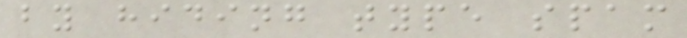by hiding type spam
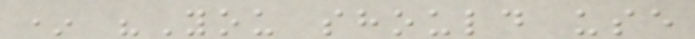* "You should use
